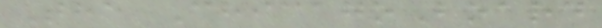The ChicagoBoard
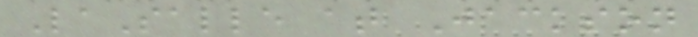LaSalle at Jackson
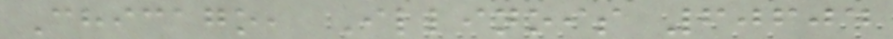Chicago, Illinois 60604
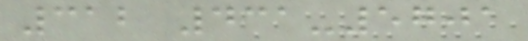312 431-5701
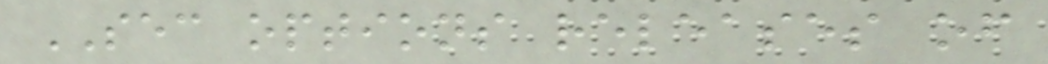SEC options releases of
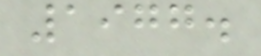1977.
